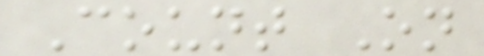Count On
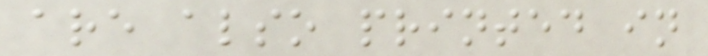are also printed in
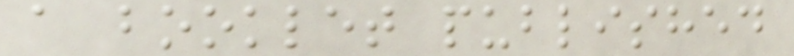a booklet published
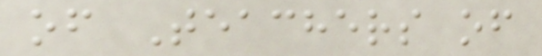of Teachers of
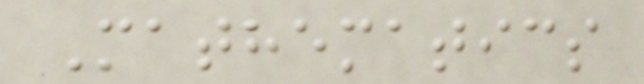Mathematics
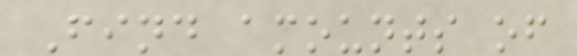Find amounts of
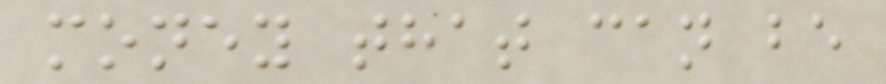money that can be
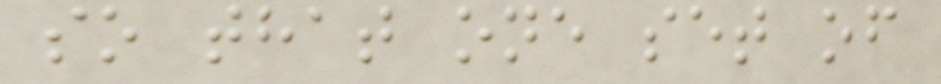so that one set of
